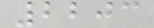2203
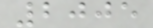2005
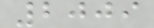2009
